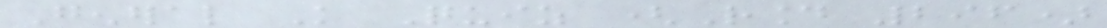General Knowledge Quiz (Round 296)
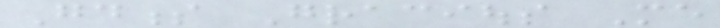Goodness Gracious Me
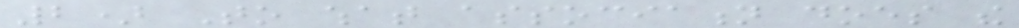2) To what association does the
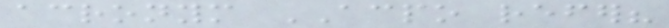acronym ACPO refer?
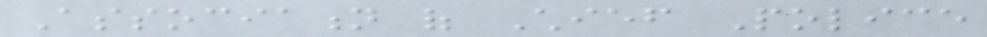Association of Chief Police
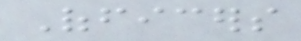Officers
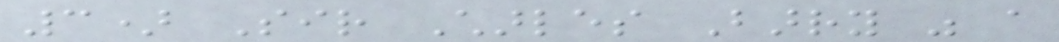3) Sir Charles Barry was a
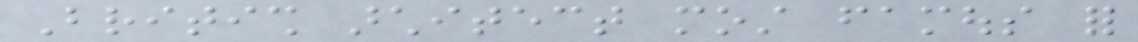British architect most famous for
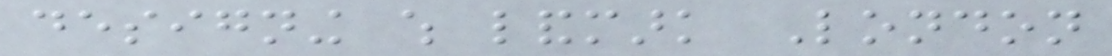designing which landmark London
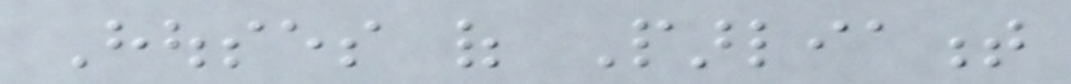Houses of Parliament
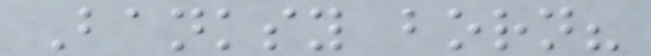Banksy born?
